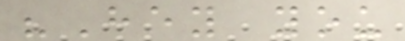"Hey you
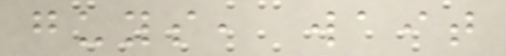guys, wait
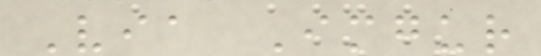Via Imgur
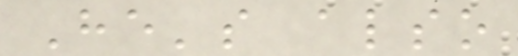He's also
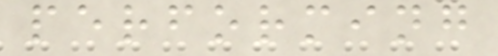performing
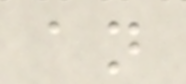an
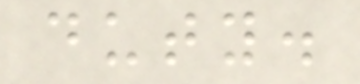duty.
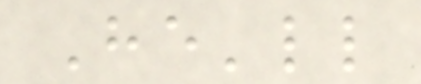He'll
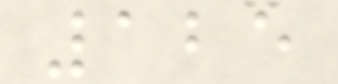125
